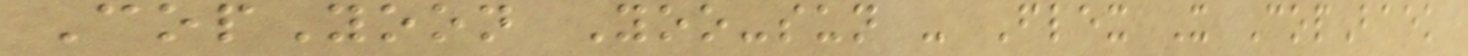CopYoon Yoo-sun - Flex X CopBaek
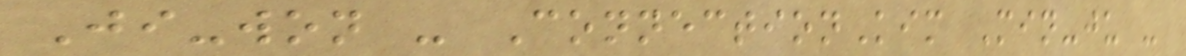Ji-won - ConnectionKim Min-ju -
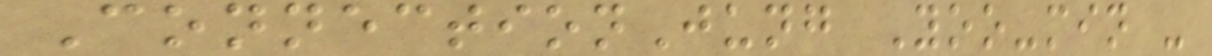ConnectionJung Yoo-min -
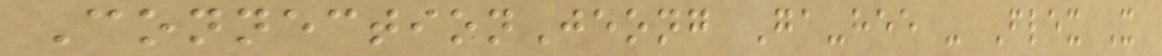ConnectionJeong Ga-hee - Flex X
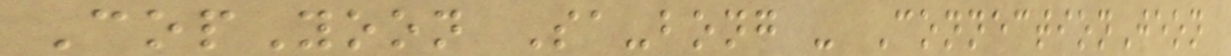CopYoon Sa-bong - ConnectionJeon
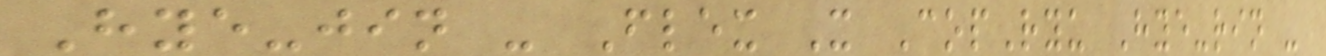Hye-jin - Flex X CopRyu Hye-rin -
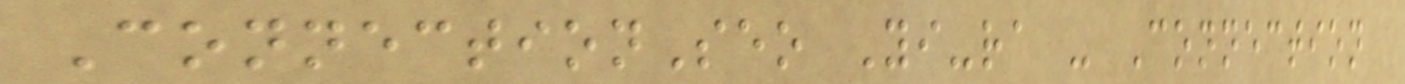ConnectionSeo Yi-ra - Connection
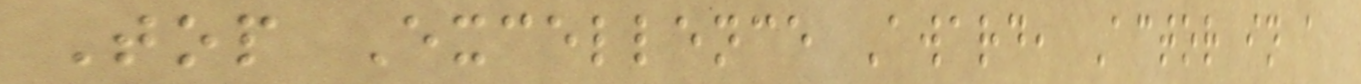Top Excellence Award, Actor in a
